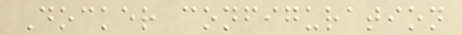Docker configuration
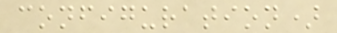configuration)
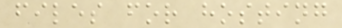files for hosting
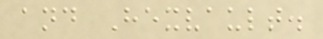and Hexvault.
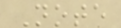Note
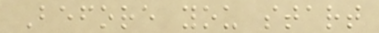Before you start
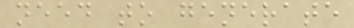need to generate
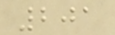201
